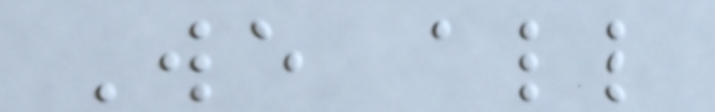We all
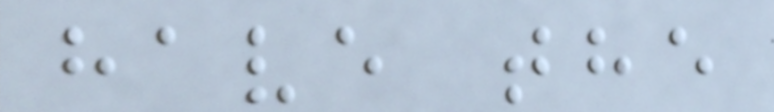have the
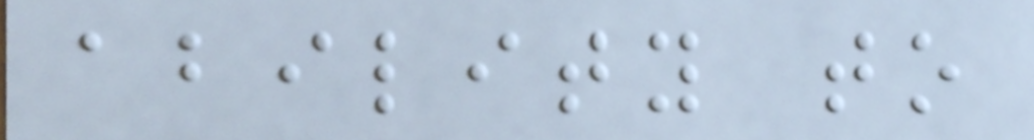ability to
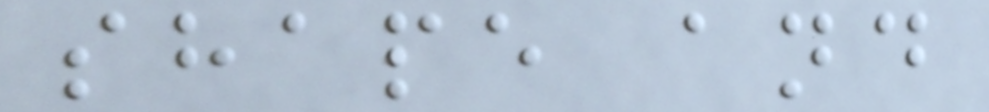shape and
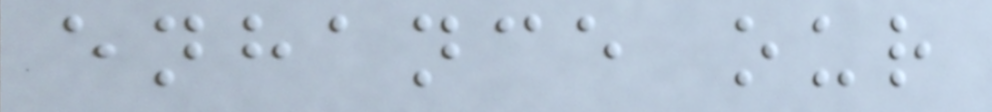enhance our
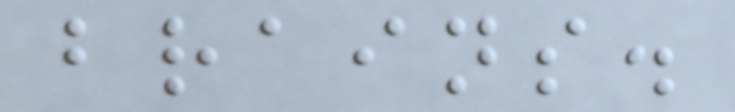brains.
